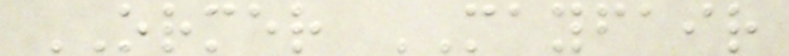ORMER MAYFAIR
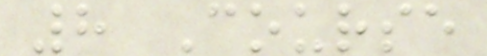8 Course
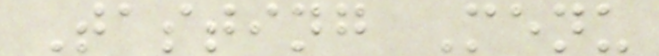Tasting Menu
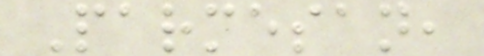Parmesan,
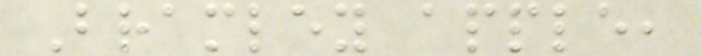Bramley apple,
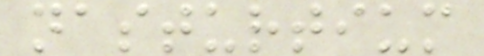nasturtium
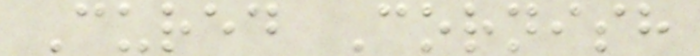Cured Cornish
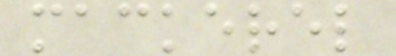mackerel
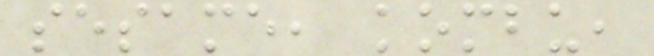sesame, kombu,
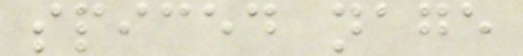spiced nage
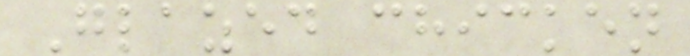Glazed chicken
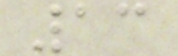13
